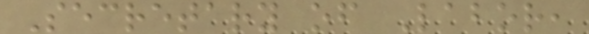Secretary of Labor,
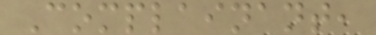Complainant,
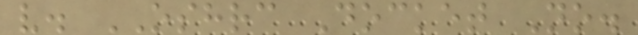v. OSHRC Docket No.
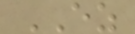EZ
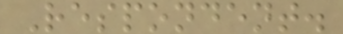Respondent.
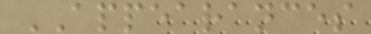APPEARANCES
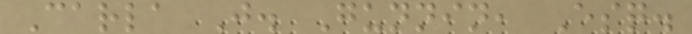Carla J. Gunnin, Esq.
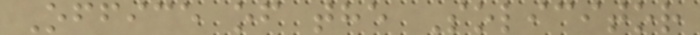Office of the Solicitor
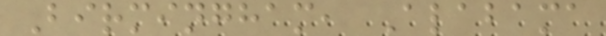Birmingham, Alabama
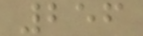256
